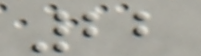22
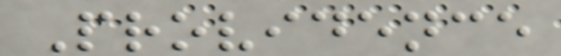Providence
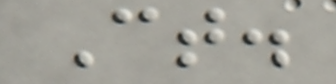Ct.
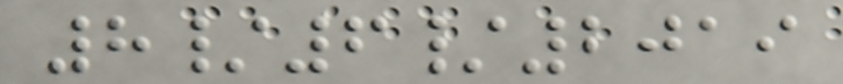8/6/2019
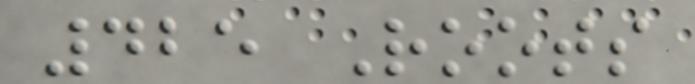425 Roots
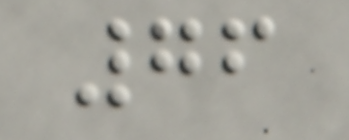76
